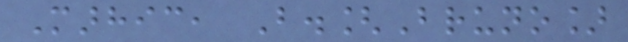Marhic, B.[Bruno]
